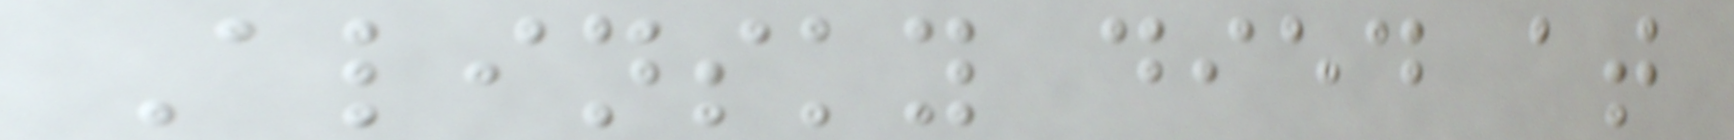Alinsky died at
